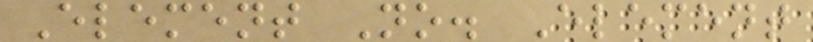Element No. Element
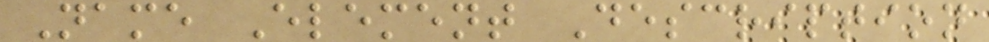Name Element Description
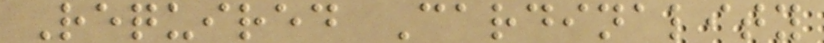Required Cardinality
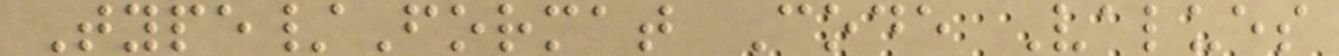Type/Format Code Values
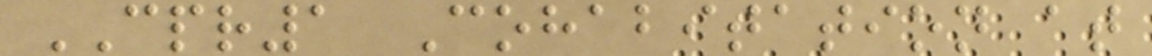CPR1 Cohabitation at
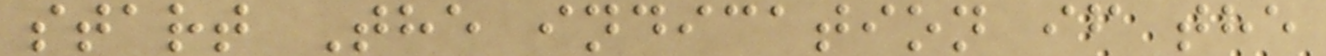start The indication if the
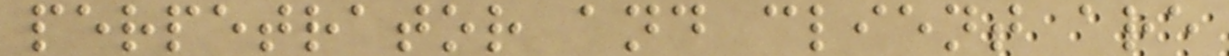perpetrator and client are
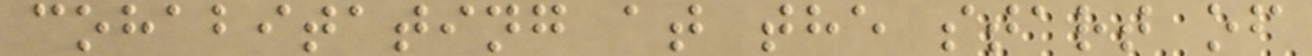cohabitating at the start of
